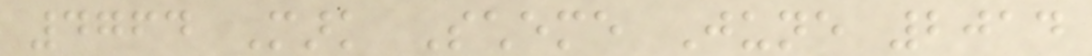4764 Mark Scheme June 2014
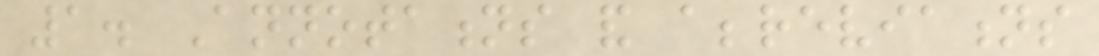1. Annotations and abbreviations
